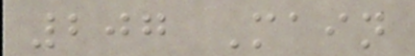207 Main
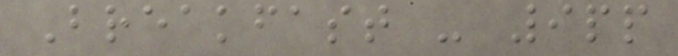Breakfast - 9pp
